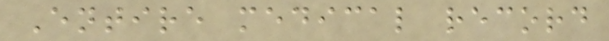Entire medical record
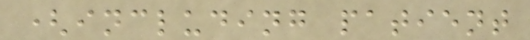(including patient
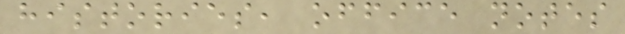histories, office notes
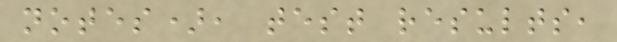notes), test results,
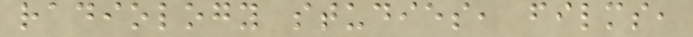radiology studies, films,
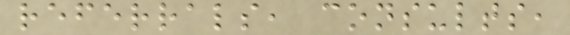referrals, consults,
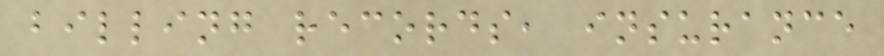billing records, insurance
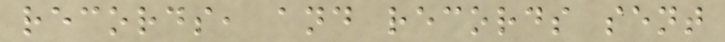records, and records sent
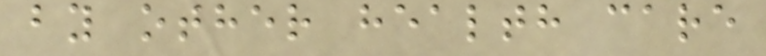by other health care
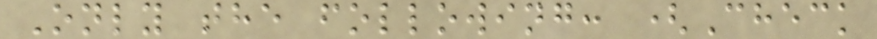Only the following: (Check
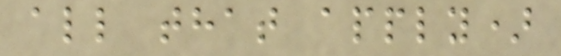all that apply)
